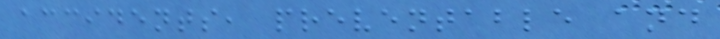accidents, preventable and
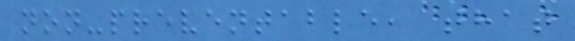non-preventable, that
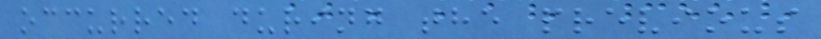occurred during the previous
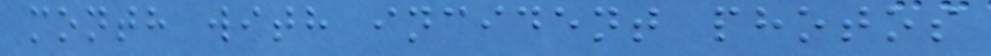month with incident photos
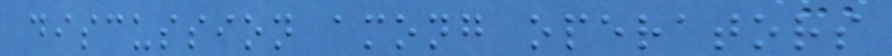discussion among operators
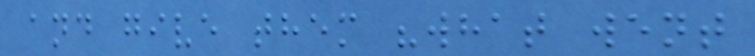and give them "what went
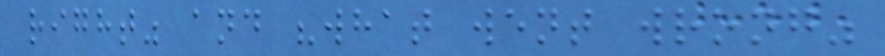right" and "what went wrong"
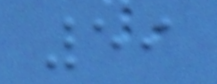59
